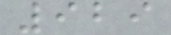929
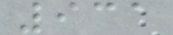931
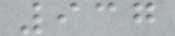937
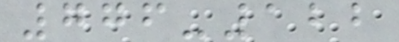776-122
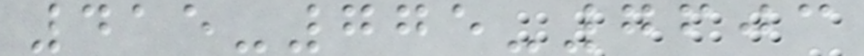415-775-7603
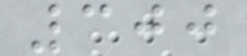300
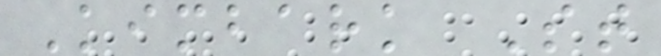Kimbark St
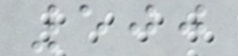500
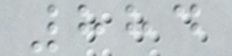884
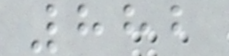882
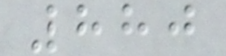880
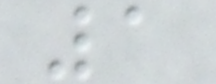1
